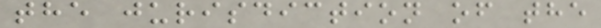the jurisdiction of the
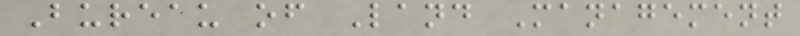Bureau of Land Management
